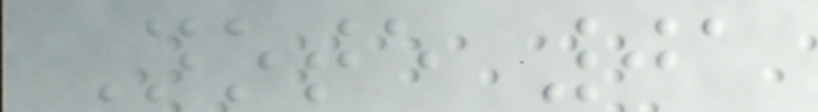Note 01
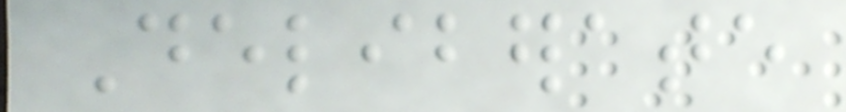Deliberate
